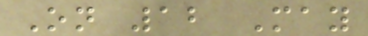On 12 May
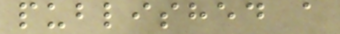published a
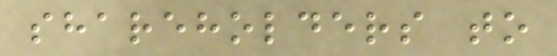shareholders to
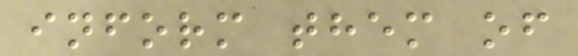inform them of
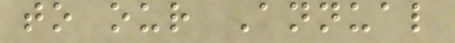to our Annual
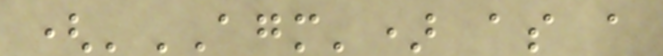('AGM') as a
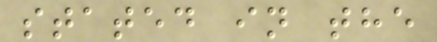stated in the
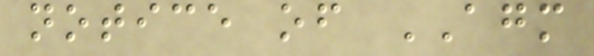notice of AGM
